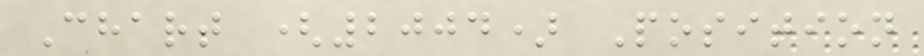Chart (2004) Position
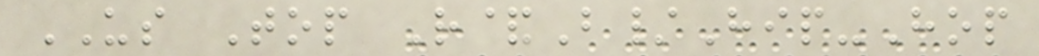US Top R&B/Hip-Hop
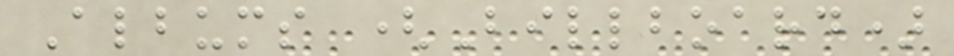Albums (Billboard)
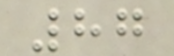87
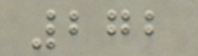272
